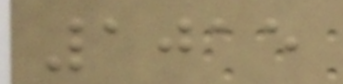1015
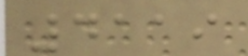4119
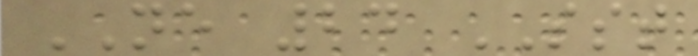NE 24 SST
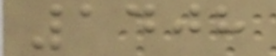1408
